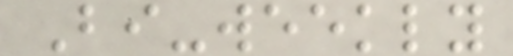Bi-weekly
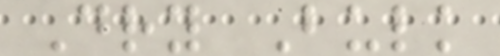Dry Bulk
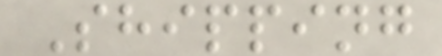Shipping
